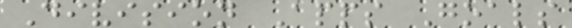Division Apps Goals
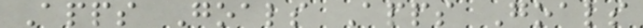Apps Goals Apps Goals
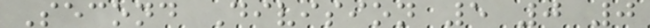Second Division 5 0 0
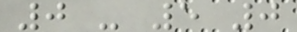0 - 5 0
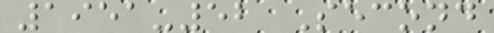1951-52 Second
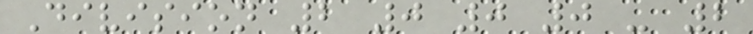Division 2 0 0 0 - 2
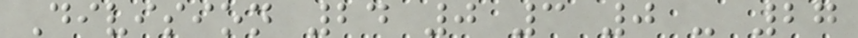Division 24 0 3 0 - 27
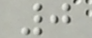0
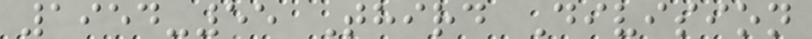1954-55 Third Division
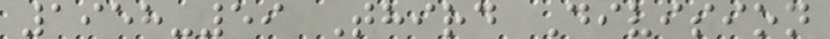1958-59 Third Division
